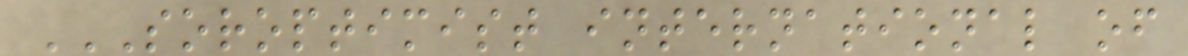SOROPTIMIST INTERNATIONAL OF
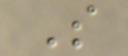S
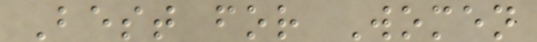Best for Women
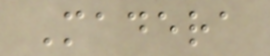Madera
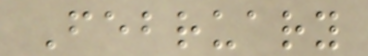February
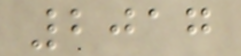2017
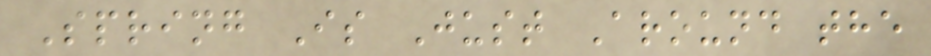Spring Is Just Around the
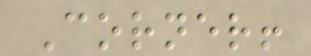Corner!
